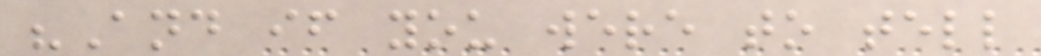"And if you were to tell
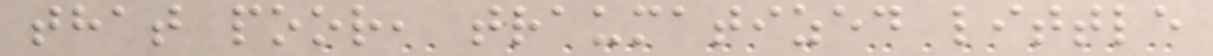that poor, traumatized little
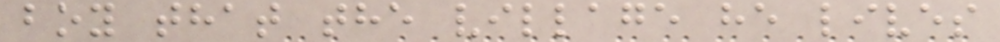boy that the village he lives
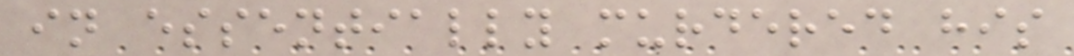in essentially murdered his
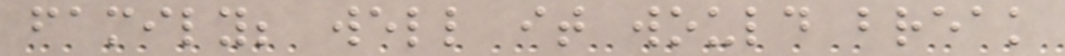family; well it would break
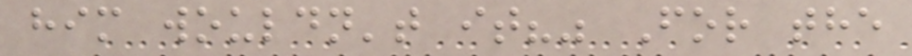him wouldn't it?" For the
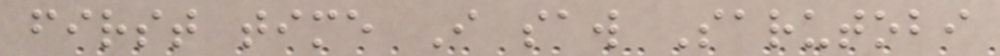first time I saw Sarutobi
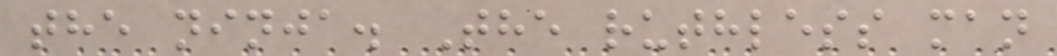the ninja. The ruthless man
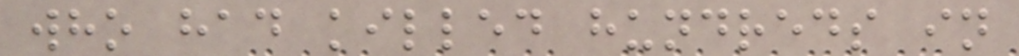who had killed hundreds in
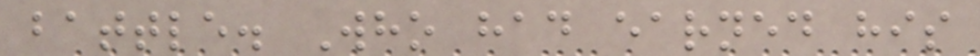battle. Who had earned his
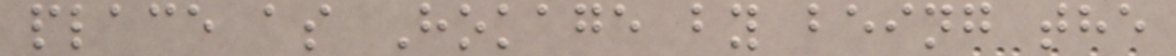place as Hokage by being the
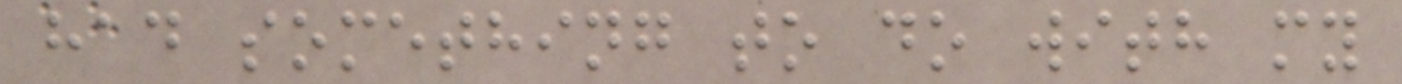had something to do with my
